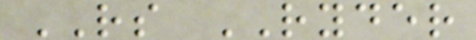RS RYDER
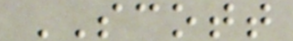SCOTT
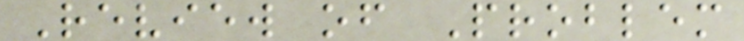Review of Problem
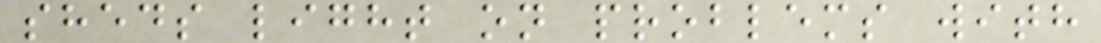sheds light on problems with
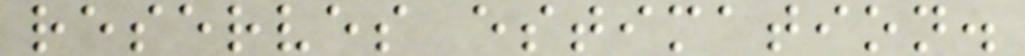reserves estimation.
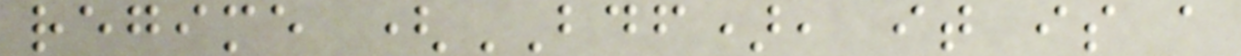regime (BDF), it is a
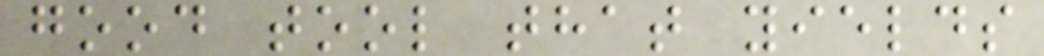good tool that yields
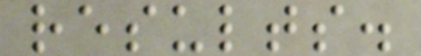results.
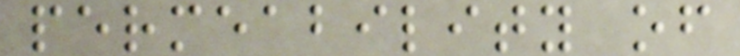permeability of
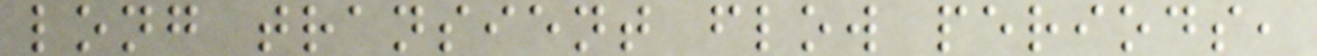long transient flow periods,
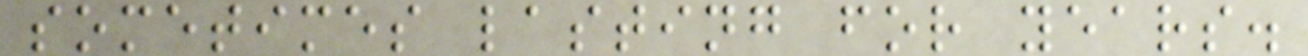sometimes lasting for years.
